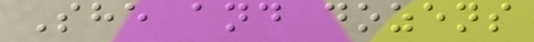She and dozens
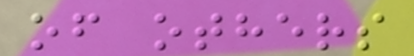of others
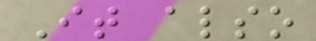It also
